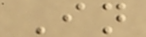In
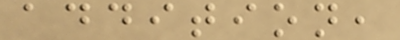addition,
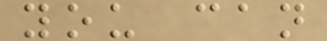you can
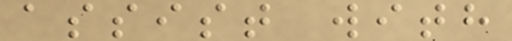assist with
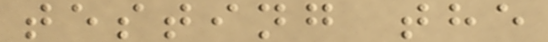testing the
